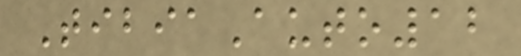TibiaAuto12
